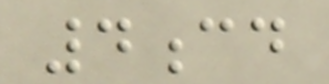4cd
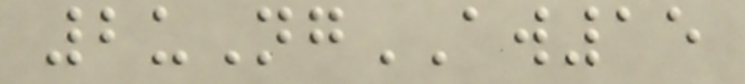2uNgAW15
